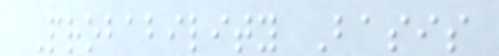Probability Basis
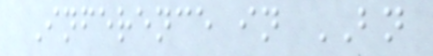Inference in BN
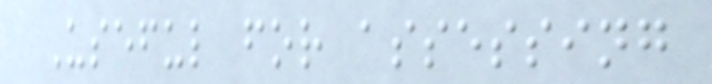Useful for assessing
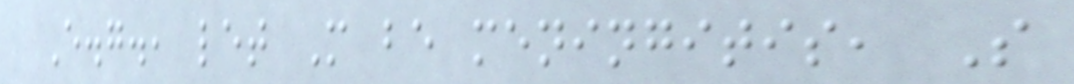E.g., let M be meningitis, S
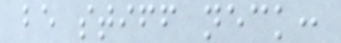be stiff neck:
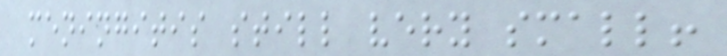meningitis still very small!
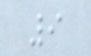9
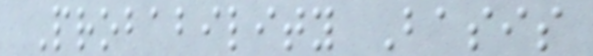Probability Basis
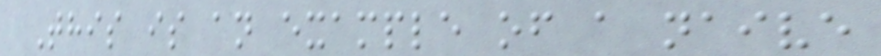This is an example of a naive
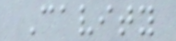Cavity
